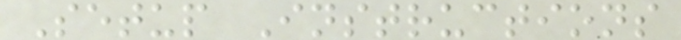Setup Instructions
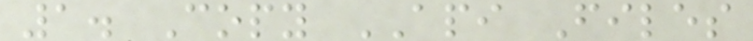1. Copy API Files
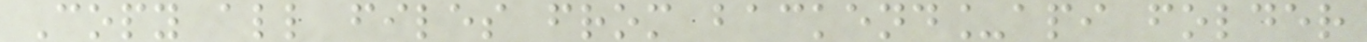Copy all files from backend_api folder
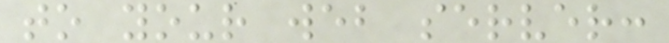to your web server:
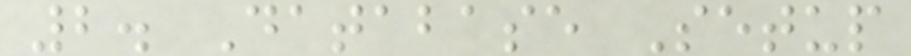2. Database Setup
